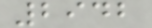2942
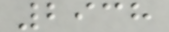2938
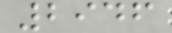2946
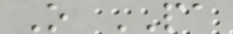O PA
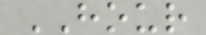HOUR
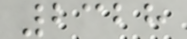2328
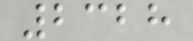2328
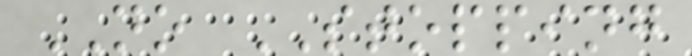NO STOPPING
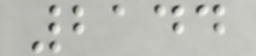2144
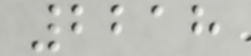2218
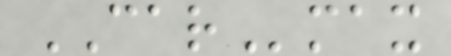CARmax
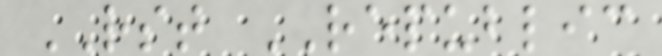RST REPUBLIC
